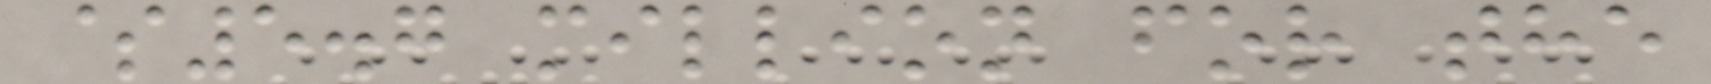$5.7 million for the
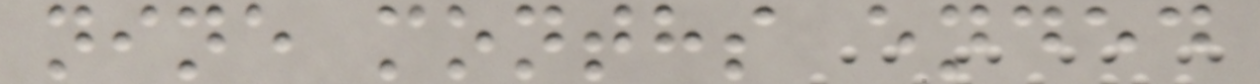nine months ended
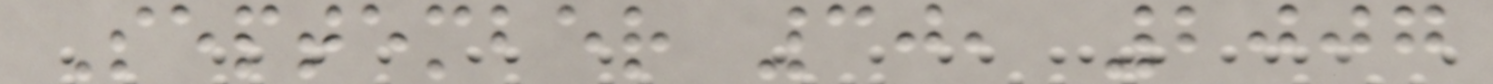September 30, 2007
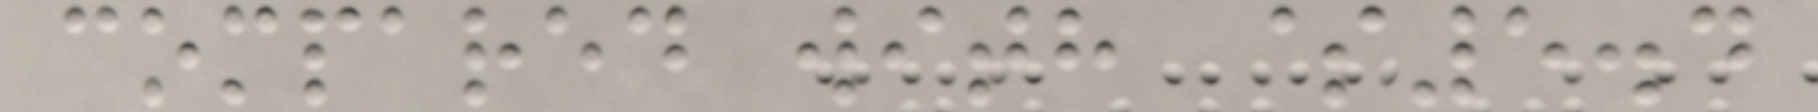compared with $5.4
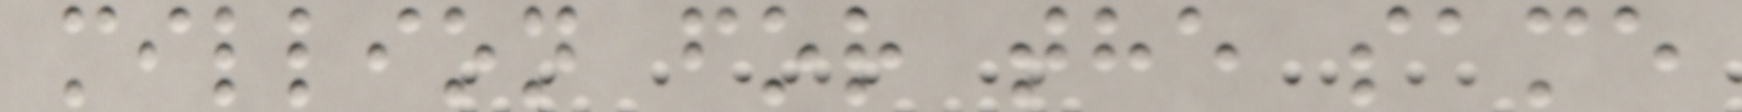million for the same
